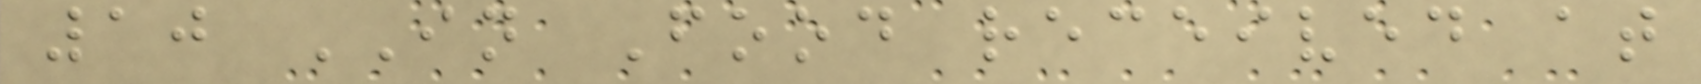10 IN Food received at
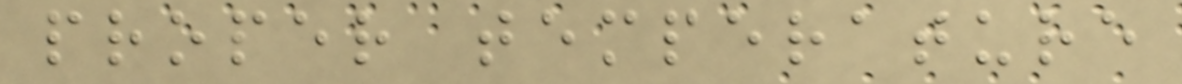proper temperature
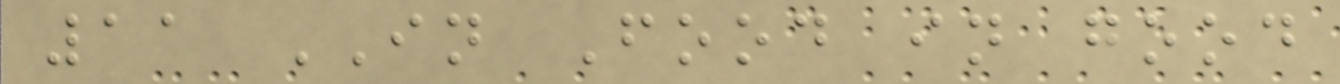11 IN Food in good
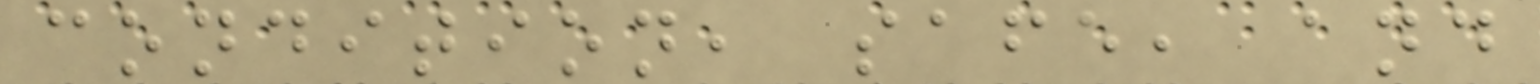condition, safe, and
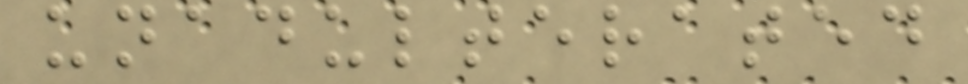unadulterated
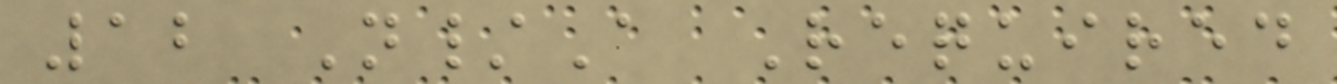12 N/A Required
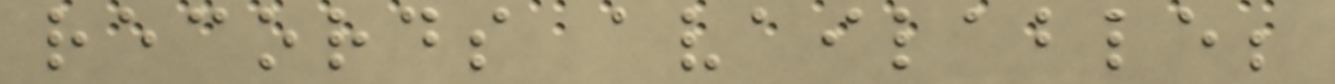records available;
